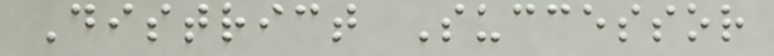District Successor
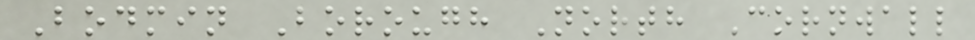Bodmin Borough North Cornwall
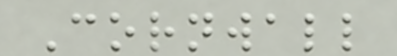Cornwall
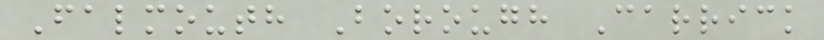Falmouth Borough Carrick
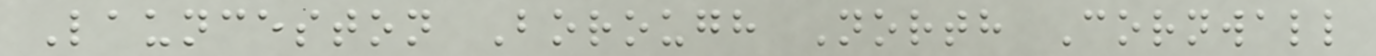Launceston Borough North Cornwall
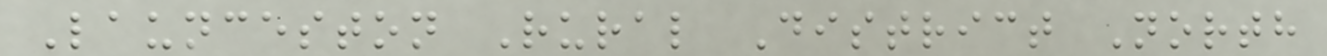Launceston Rural District North
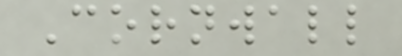Cornwall
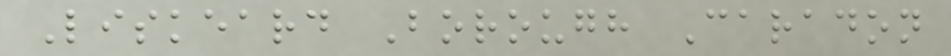Liskeard Borough Caradon
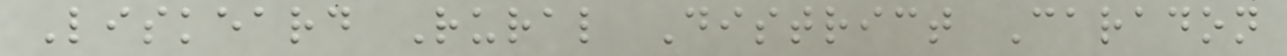Liskeard Rural District Caradon
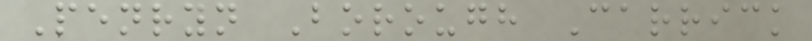Penryn Borough Carrick
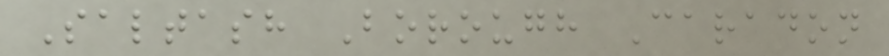Saltash Borough Caradon
